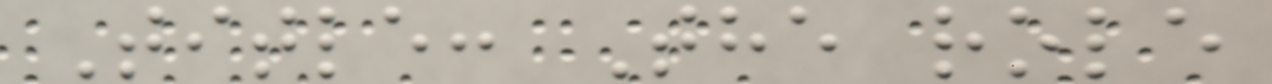Title: The role
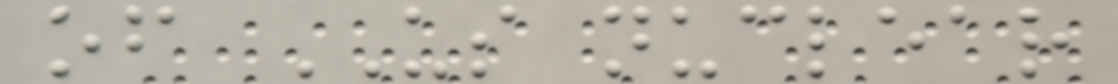of US nuclear
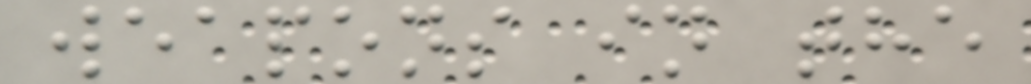weapons in the
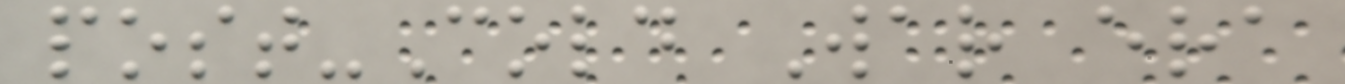post-Cold War era
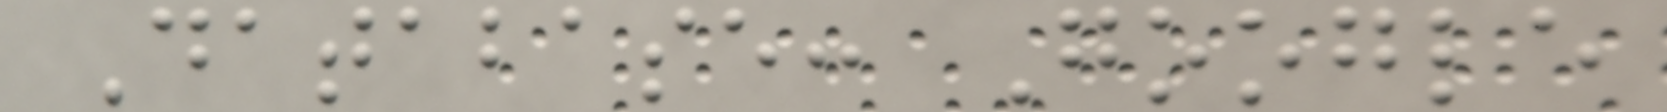Database: Google
